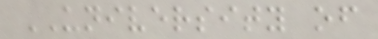UNIVERSITY of
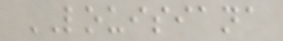LOUISIANA
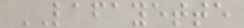LAFAYETTE
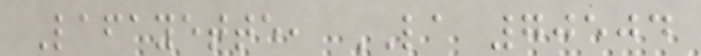Lafayette, LA 70504
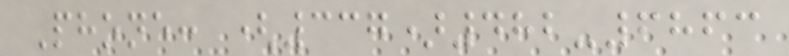Phone: (337)482-6863
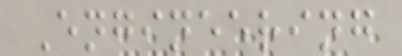Engineering
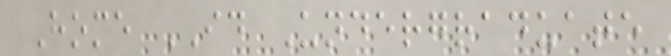Home ID Undergraduate
